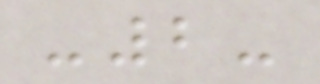-2-
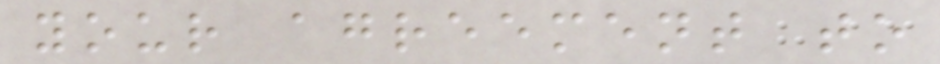your agreement to
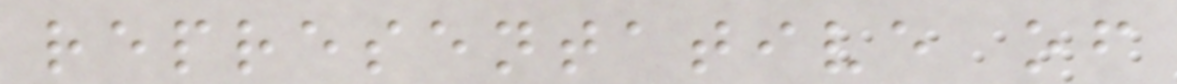representative of
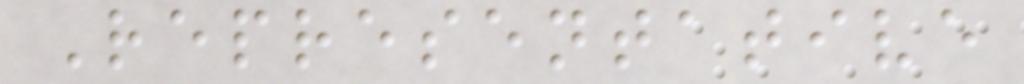Representative
